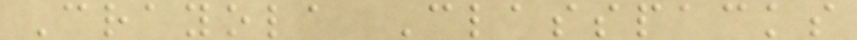Crayola Classpacks
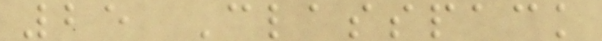25 Classpack
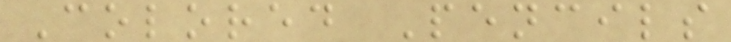Colored Pencils
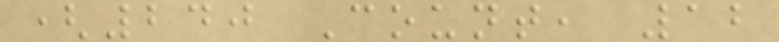(240 Count, 12
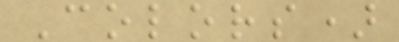Colors)
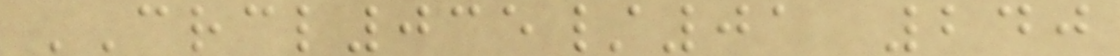CRCL035/01 240
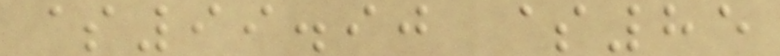$99.90 $85
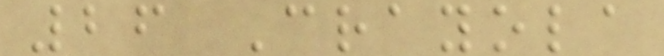26 Crayola
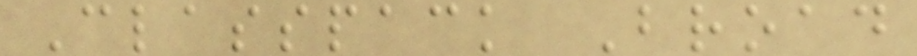Classpack Broad
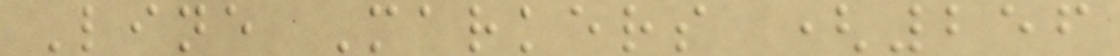Line Markers (256
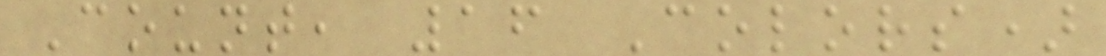Count, 16 Colors)
